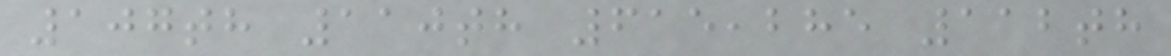107th 110th 615,285 112th
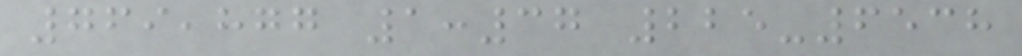769,877 1:37 225-6538
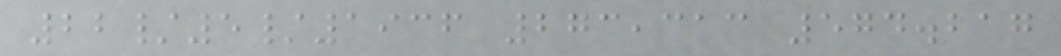22/5/1936 273,313 574.217
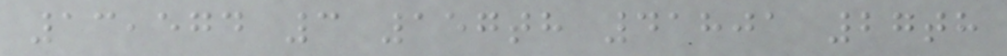13,574 3 157th 41801 27th
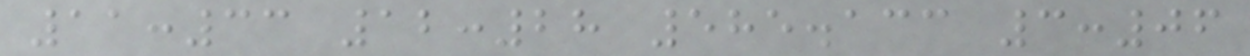11:33 12:28 585.133 3:06
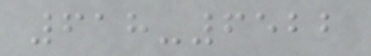618-6522
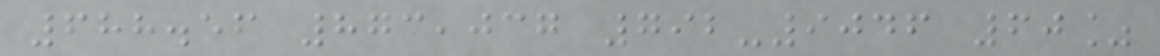688.56 873,037 792-9046 60%
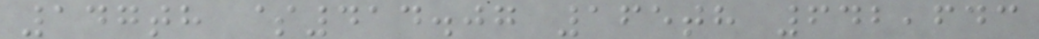147th $414.07 165th 642,643
